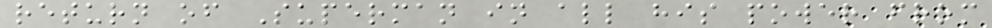return of Superman in all his power from
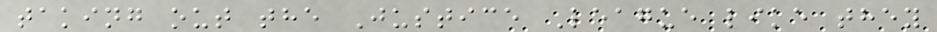taking out the Justice League like they
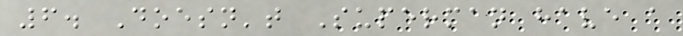6. Doesn't Superman have a
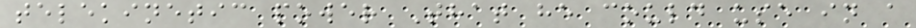telekinetic power That he could use in a
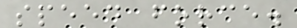speed force.
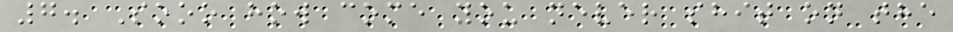7. Sooo how come you never shit on the
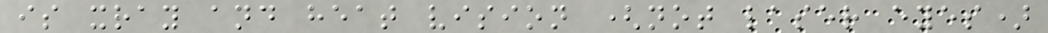is xray and heat vision (not laser eyes)
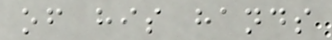of his hands
